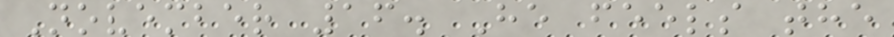November 16. He feels the
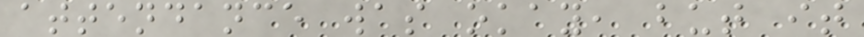attendance was okay, but it
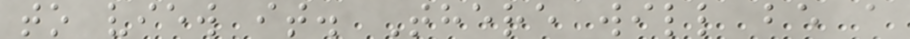to view it. There will be a
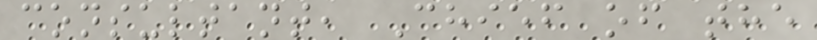consultant, Chief of the
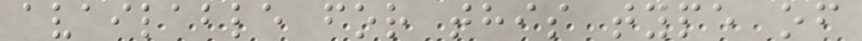available for this type of
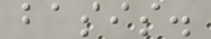basis.
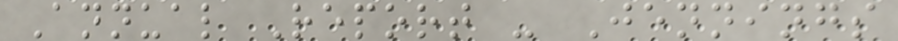Annual Report - Jennings
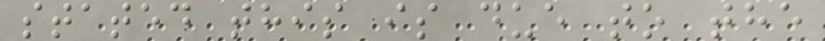stated this is due to the
